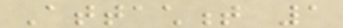Attachment 1
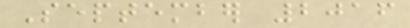September 2016
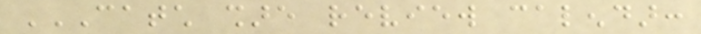CATCH SHARE REVIEW CALENDAR:
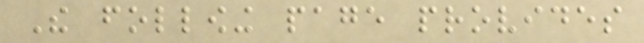The following page provides
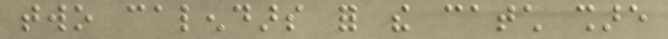two calendars for the catch share
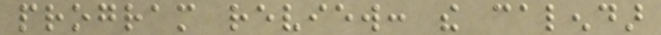program review: the calendar
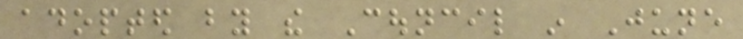adopted by the Council in June
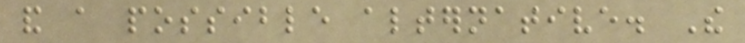and a possible alternative. The
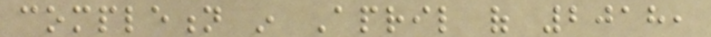completion in April of 2018,
